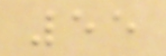55
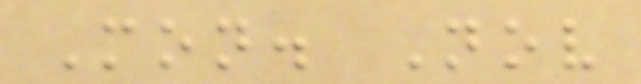Mon. Nov
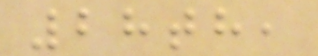28th,
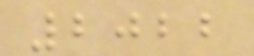2022
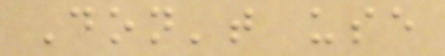Don't use
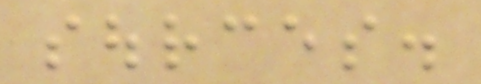sources.
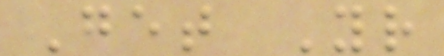Get Your
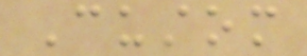Custom
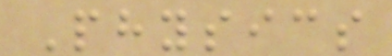Physics
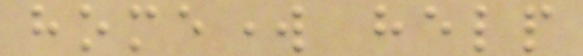homework help
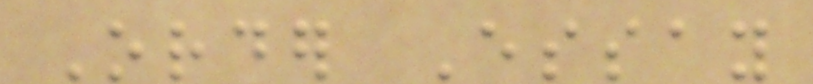Order Essay
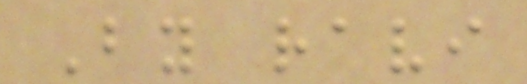By ravi
